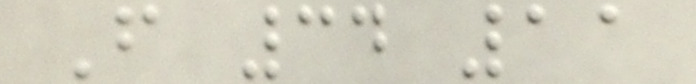F 34 11
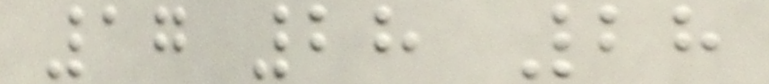17 28 28
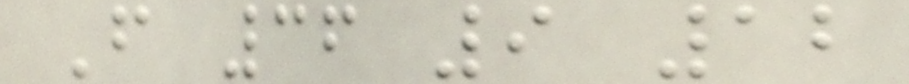F 36 9 12
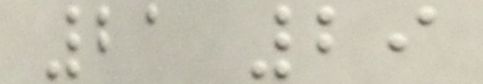21 29
